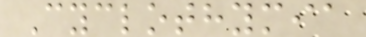Cyclothymia
